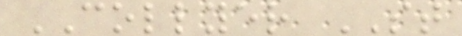COLLYER ST
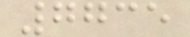7735
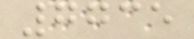7735
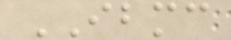IBMC
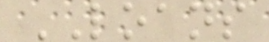LOANS
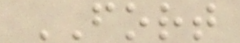FORT
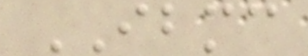IBMC
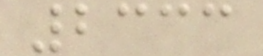2333
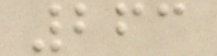263
